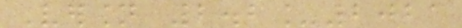Version 2.2_2021
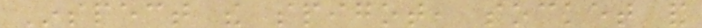Inspect the spigot, socket and
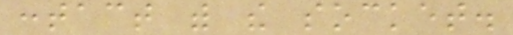contact with the socket.
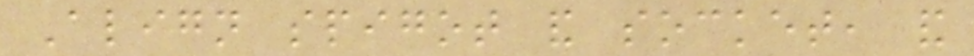Align spigot and socket, and
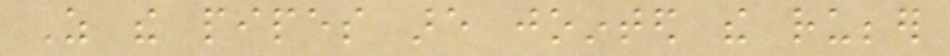As the pipes are jointed the rubber
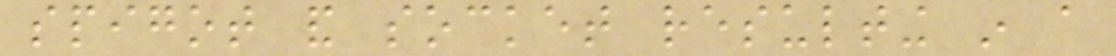spigot and socket resulting in a
